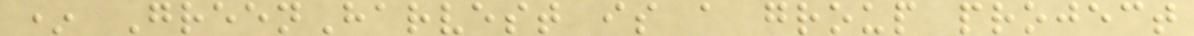* GreenHarvest is a group project
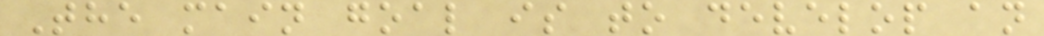The main goal is to develop an
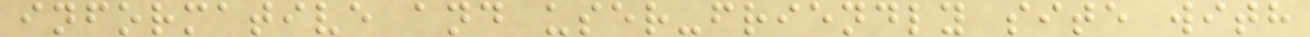informative and user-friendly site with
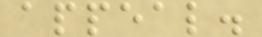appeal.
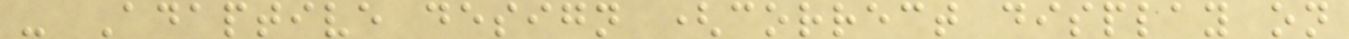- Adaptive design (correct display on
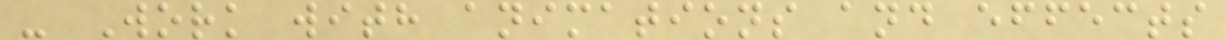- Work with animations and effects
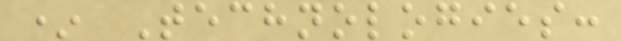* Technologies:
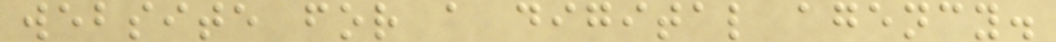website for a digital agency.
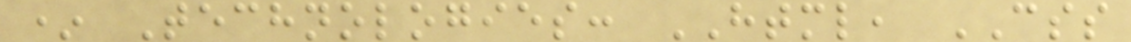* Technologies: HTML, CSS
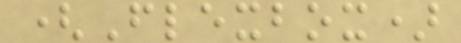(Flexbox)
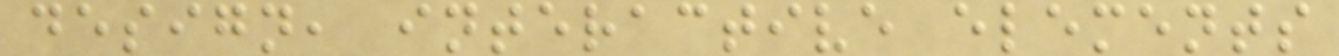design, interactive elements
